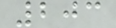203
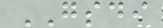GSDI
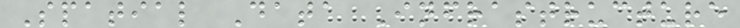Spatial Data Infrastructure
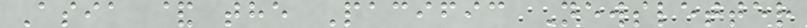Asia & the Pacific Newsletter
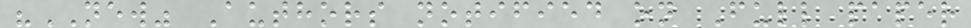"NEW" Authors notified on Full paper
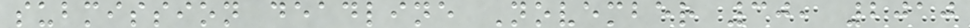submission deadline November 30, 2010
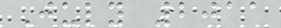July 2011
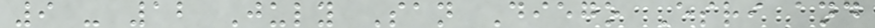9 - 12 July San Diego Esri and
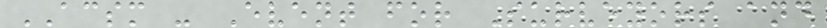ACSM - Event for Surveyors and
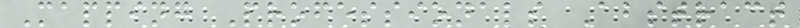Mapping Professionals Abstract
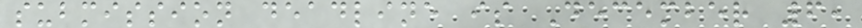submission deadline is December 6,
